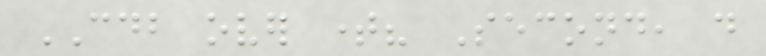CDB over time? Second, do
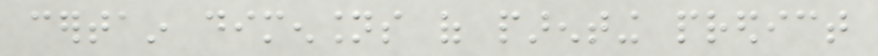certain dimensions of parenting predict
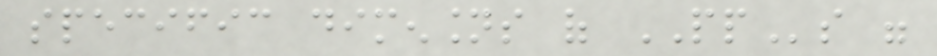specific dimensions of PPs were
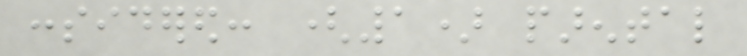considered: (1) parental
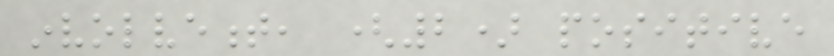involvement, (2) positive
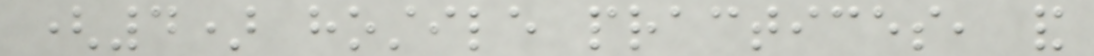(4) hostile practices, and
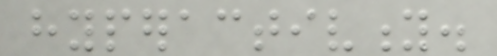hyperactivity.
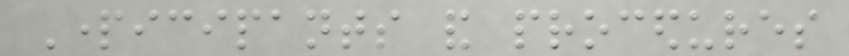Participants and procedures
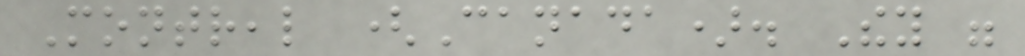Montreal (Canada). They were
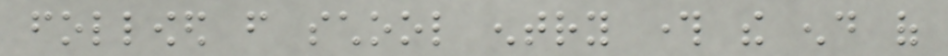followed from school entry through the end of
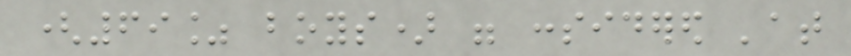(69% boys) were considered 'at
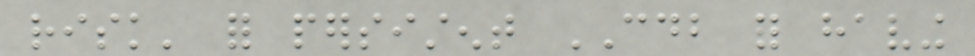risk' for persistent CDB for having
